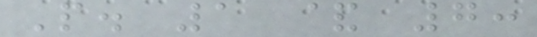P. 1 & 7:
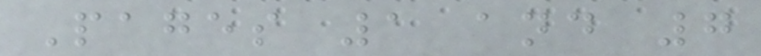Pages 1 and 7
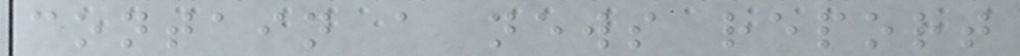contain a news report
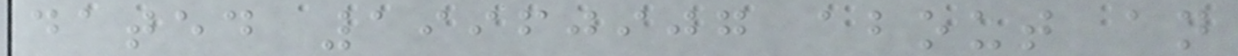dated 19960907 about an
